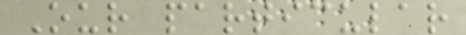Our particular
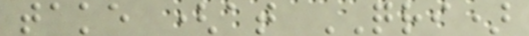take (at QRI)
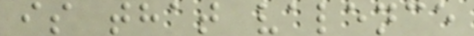is that valence
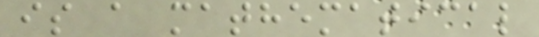is a mathematical
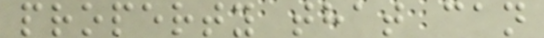property that can
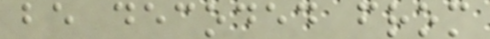be decoded from
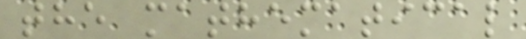the mathematical
